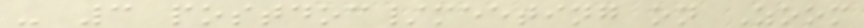- 3 postdoc/meeting on Zoom
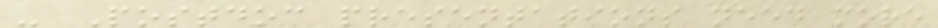- Postdoc presentations need more
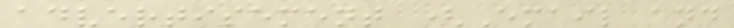advertisement (Email and
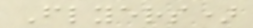Flyers)
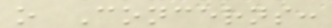o Concerns:
